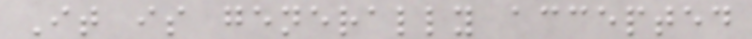It is generally accepted
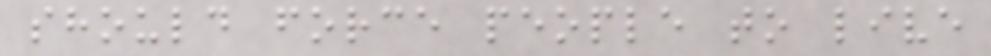should force people to live
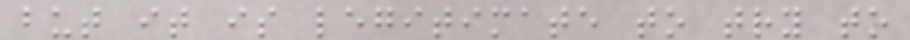but it is legitimate to try to
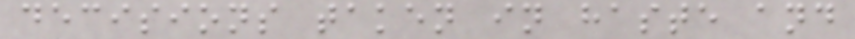decisions taken in haste and
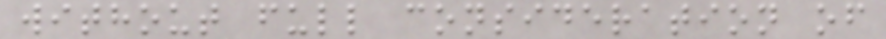without full consideration of
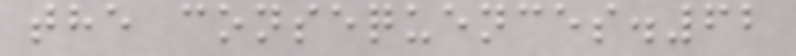the consequences.62
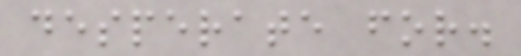desperate for.
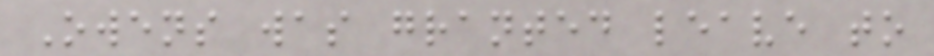Owens was granted leave to
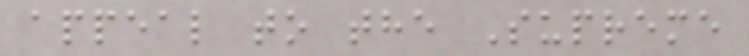appeal to the Supreme
